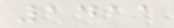1411
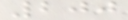200
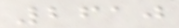2610
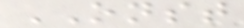ONST
